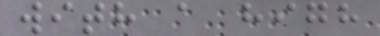with a high
